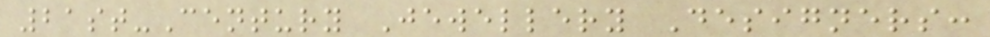21st-Century Jewellery Designers:
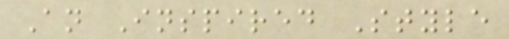An Inspired Style
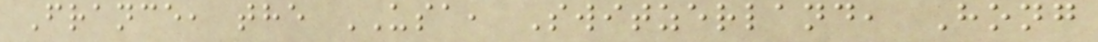France, the USA, Switzerland, Hong
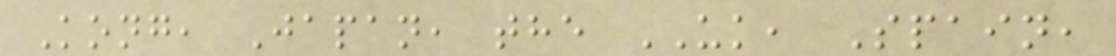Kong, Japan, the UK, Spain,
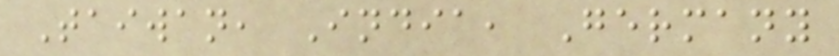Taiwan, India, Germany
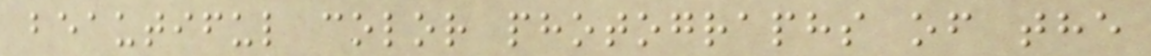beautiful color photographs of the
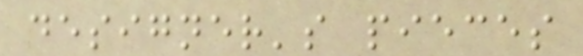designer's pieces
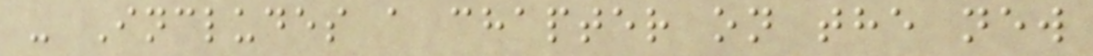- Includes a chapter on the new
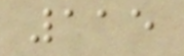115
